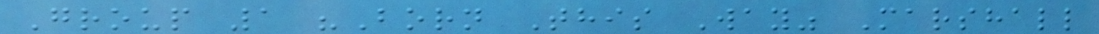Group 1 "Born This Way" Marshall
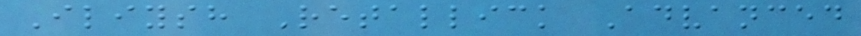Iliysh Retallick Advanced
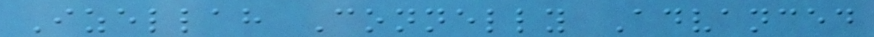Izellah Connelly Advanced
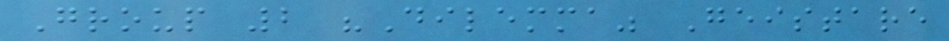Group 2 "Dilemma" Geistare
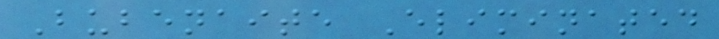Bubenaite Eliminated
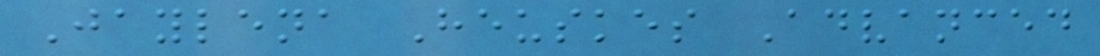Jaylena Heuskes Advanced
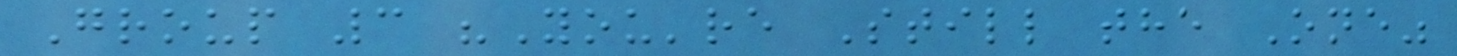Group 3 "You're Still the One"
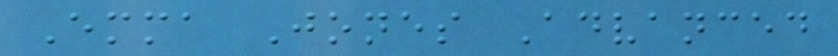Emma Jones Advanced
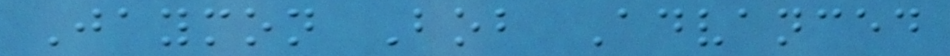Jaymon Bob Advanced
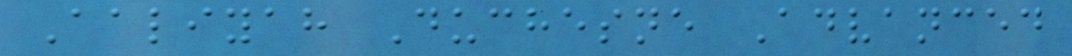Aaliyah Duchesne Advanced
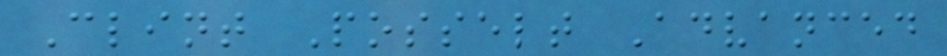Clint Posselt Advanced
